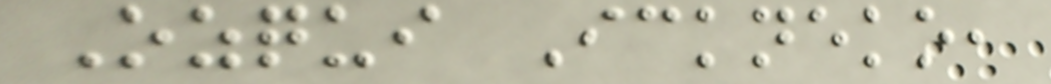Ozqui Ickneko,
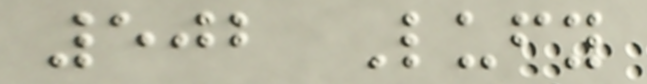502 Lufy
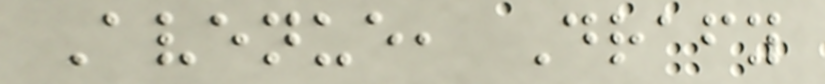Avenue, Drafy
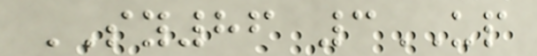SY86 3UP
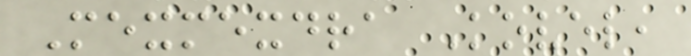Mexmexdra Kovel,
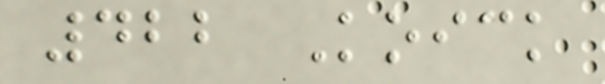422 Koick
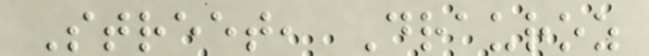Street, Drauroz
